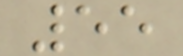55
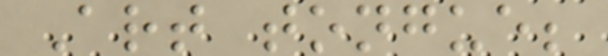Art tongue;
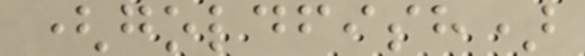(goldfish)
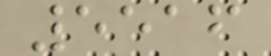5516
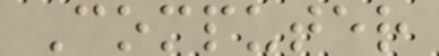Computer
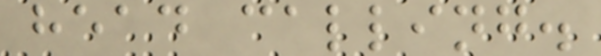head calling.
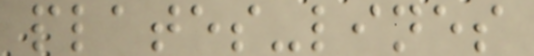plates-lines
